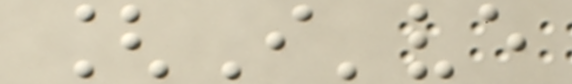[I've
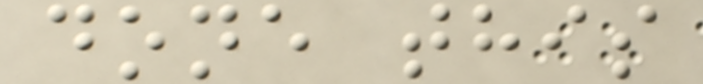done this
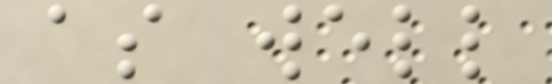as well
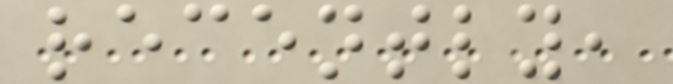recently,
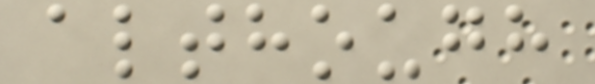although
